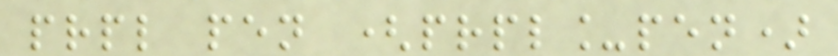prpl pen (prpl_pen)
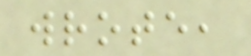wrote,
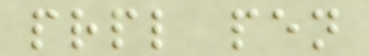prpl pen
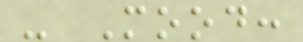- Mood:
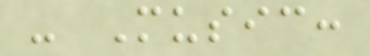- Music:
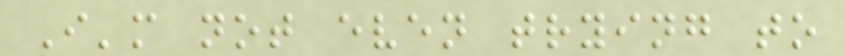I'm not even trying to
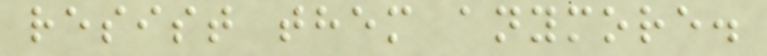resist them anymore.
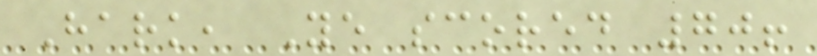Hark, Ye scored 70!
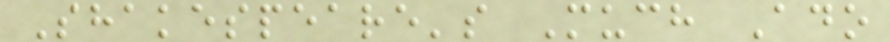Shakespeare's Much Ado
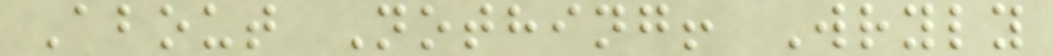About Nothing! Wryly
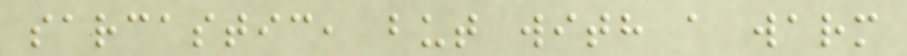sarcastic, but with a warm
